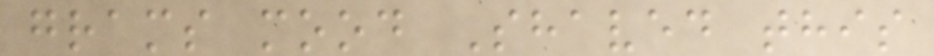grams mood Shaved this
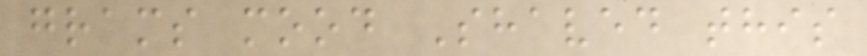grams mood Shaved this
